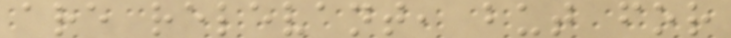are relevant, but for
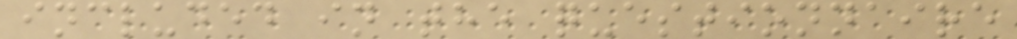included in the questionnaire
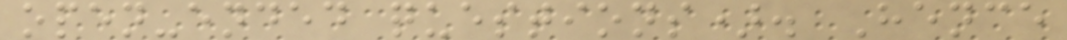open-ended questions). Hence
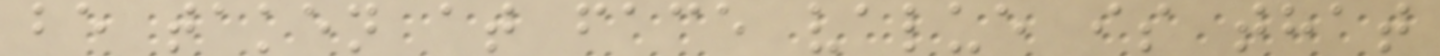be taken at face value is that
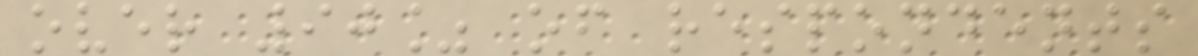over 90% of respondents
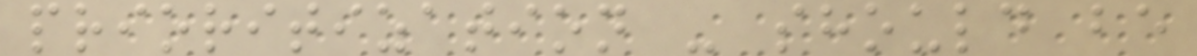prioritization - should be
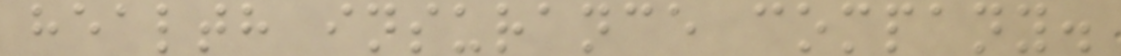health insurance company.
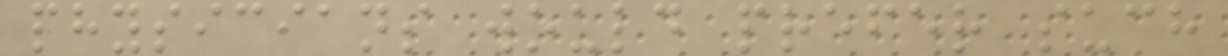physicians would prefer such
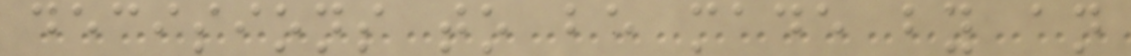decisions to be made by an
